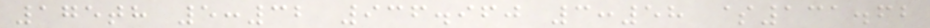175th 5:32 936.960 3:58 $131.62
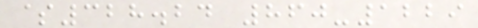$328.24 860-1229
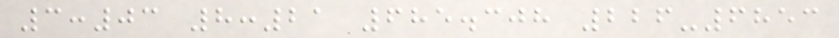3:03 8:21 685.308 226-6853
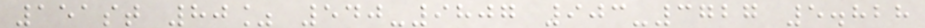151st 80% 540-9807 903-3727 5.828
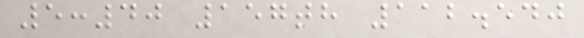5:40 157th 112.540
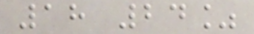18 24%
